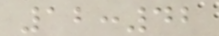12:42
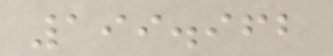199.962
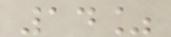14%
